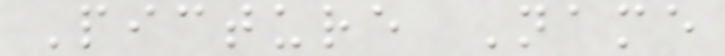Picture Name
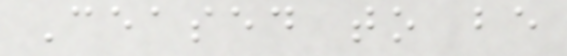Ceased to be
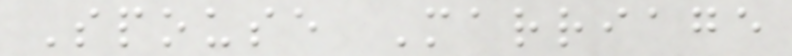Spouse Marriage
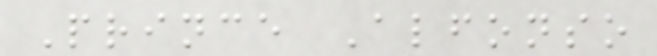Prince Alfonso
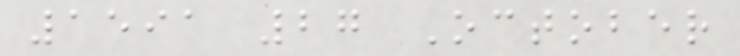1591 27 October
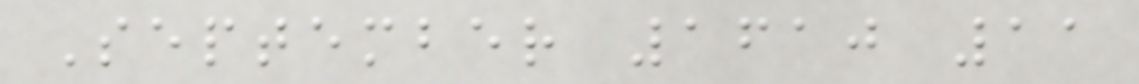September 1610 11
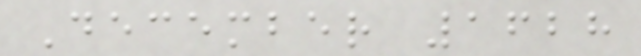December 1628
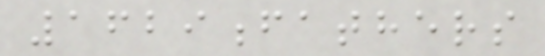1629fathers
